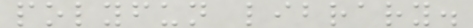polyfun library.
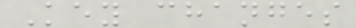Key changes
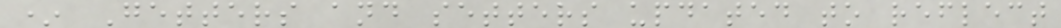* Getters and setters updated to reflect
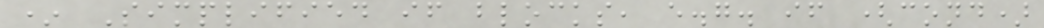* Simplified if blocks, e.g. if (cond)
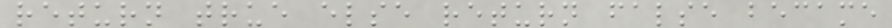return true else return false became
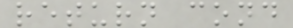return cond
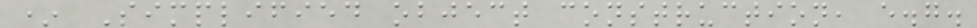* Simplified object construction, e.g.
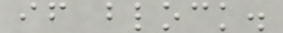if block.
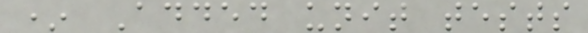* Added unit tests
